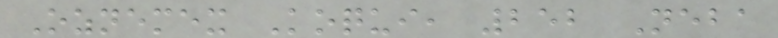Oznemex Koqui, 252 Neba
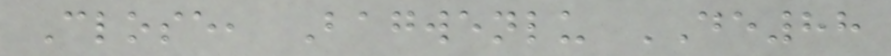Close, Bagwenlu DE88
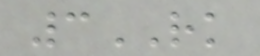3RK
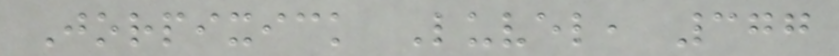Jorpixick Luvel, 377
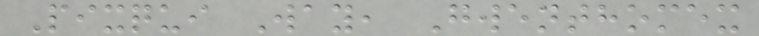Pixqui Way, Gwenthomex
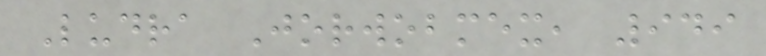Ludra Jorwobmex, 949
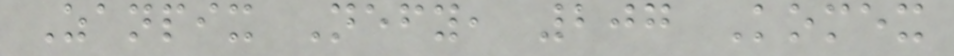Zanpix Nefy, 207 Komex
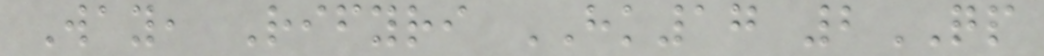Way, Rifyri HK17 2QP
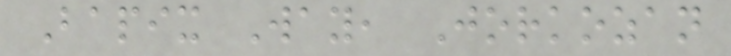Bapix Way, Jorkozan
